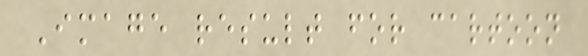Image result for cartoon
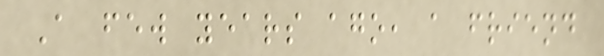A few years ago, a friend
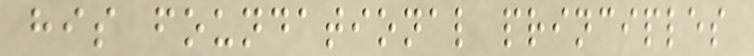his foundational principles
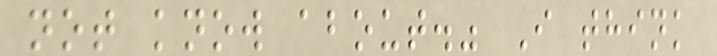not know about." I think
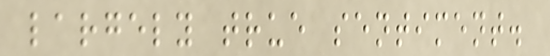largely true sentiment.
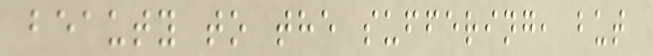beauty to the suffering, but
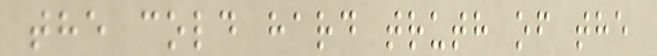the cold hard truth of the
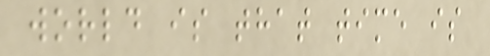world is that time is
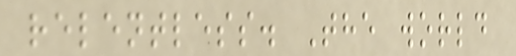relentless. The world
